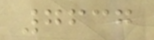7637
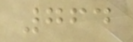764
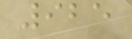925
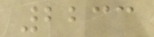2233
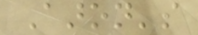Aaron's
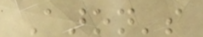Aaron's
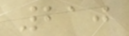210
